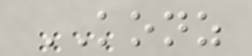KONZ
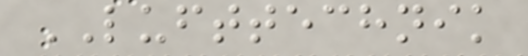LUFTTECHNIK
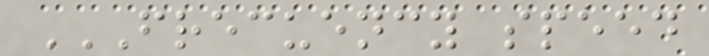FRECUENCY SPEED
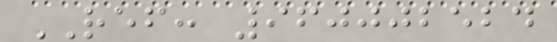REF: 960002524
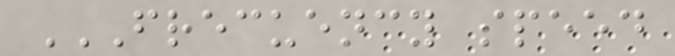FRECUENCY SPEED
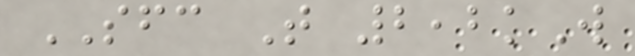SFC T 2,2kW
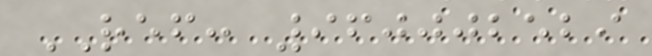REF: 960002529
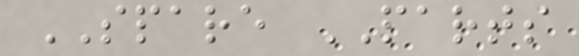SPARE PARTS
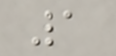1
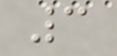3
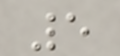5
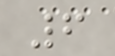6
